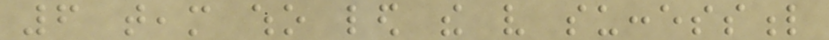6 team who led the very successful
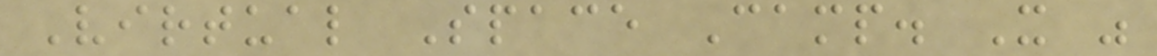Virtual Space Camp. It was
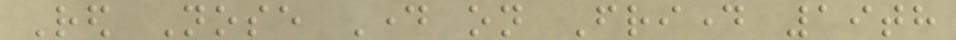Red Nose Day on Friday 19th
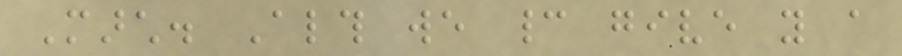March. Although we cannot give you a
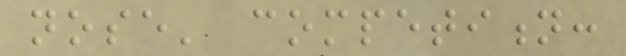nose' competition:
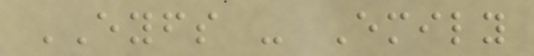EYFS - Emily
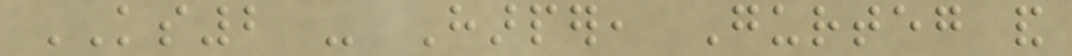KS2 - Harper, Gurteg and
